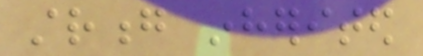strong inherited
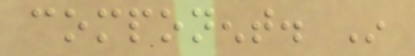component. In
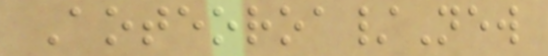Aoteoroa/New
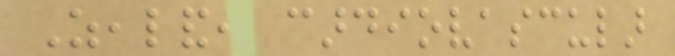Zealand, cardiovascular
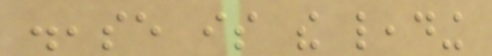disease is the leading
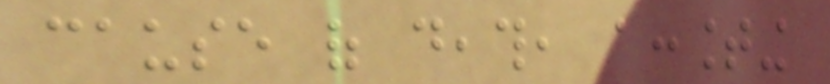cause of death, accounting
